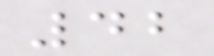42
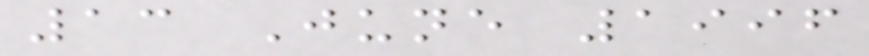13 June 1996
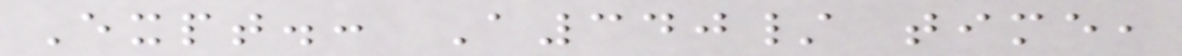Expt.: A340/ time,
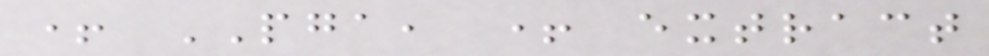+ PGA, + extract
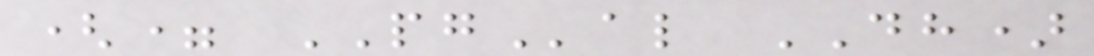(= PGal DH)
